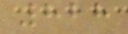828
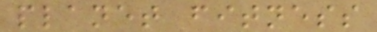planet fitness
